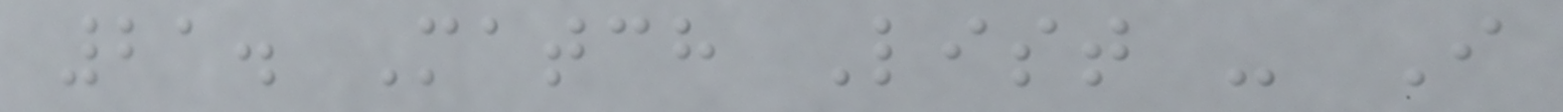21. Match List - I
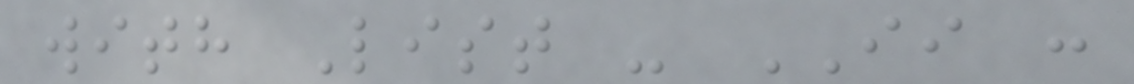with List - II :
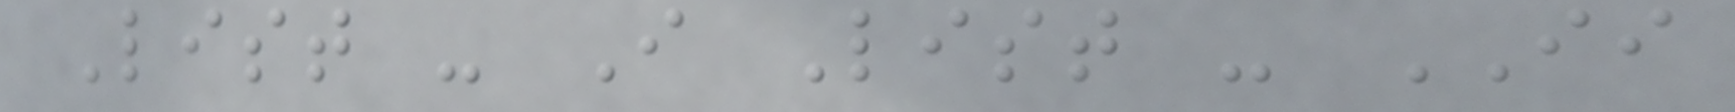List - I List - II
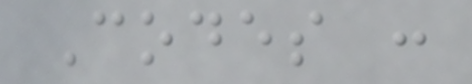Codes :
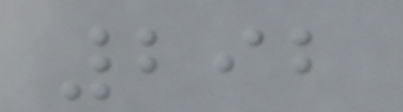292
